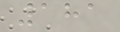181
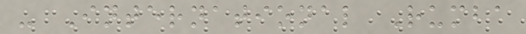- International Rumba
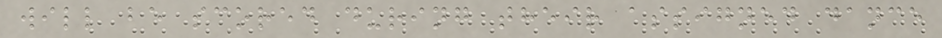will be scored during their assigned dance
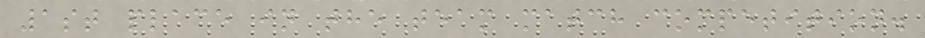1st place in the team match competition.
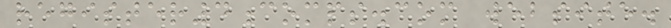register4comps.com website.
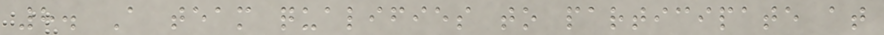8. A team qualifies to participate at
